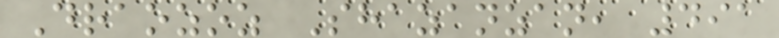Draozoz Shazanzan, 491
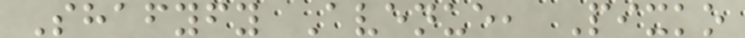Shafyfy Avenue, Pixko
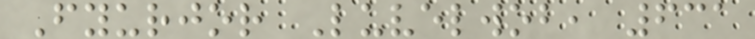Fyurjor Luvelwob, 631
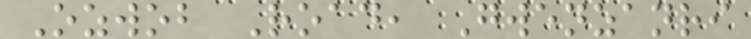Ozwob Road, Gwenzanri
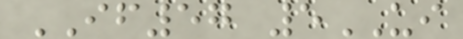IF57 5UI
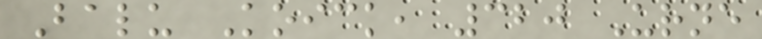Balu Koick, 320 Urne
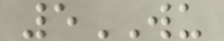5WU
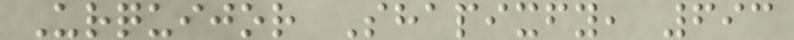Urquijor Shapixfy, 693
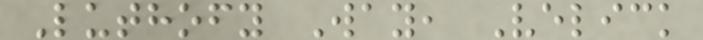Luthofy Way, Velick
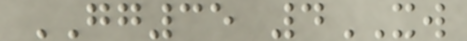GG35 4XW
